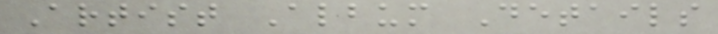Artist Album Details
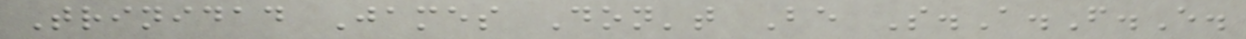Trinidad James Don't Be S.A.F.E.
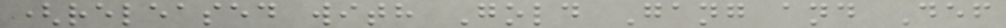(released with Gold Gang and Def
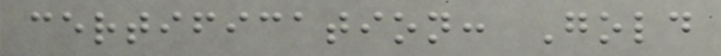certification: Gold
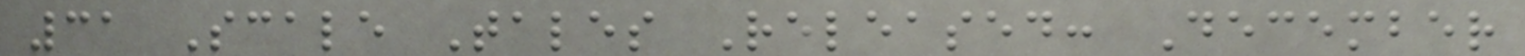31 Scale Tales Released: December
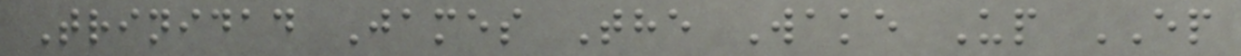Trinidad James The Wake Up EP
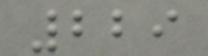229
